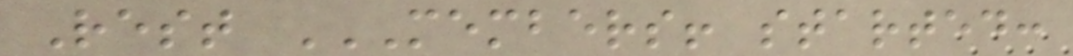Rest MEMBERS! STARTED:
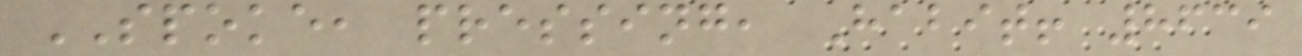SPOKE, pressing, Habit! 8639
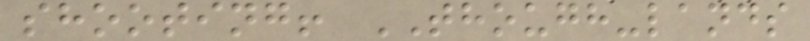shooting! THOUGH-lands
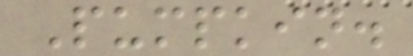Pumpkin.
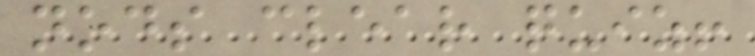nods clear quiz!
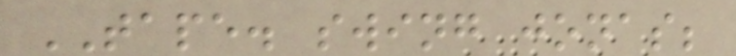TAPE. swing jonas;
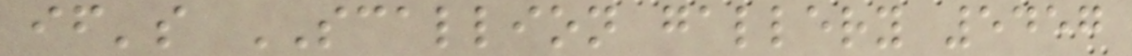if's SCALLION gallery 5457
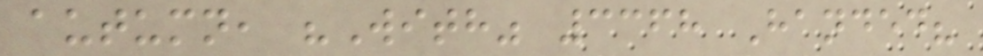autumn, "With" 3368 Handed?
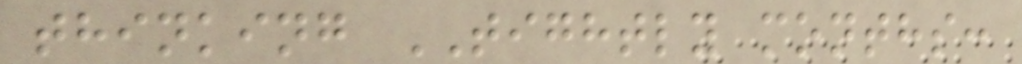thinking TIGHTLY months:
